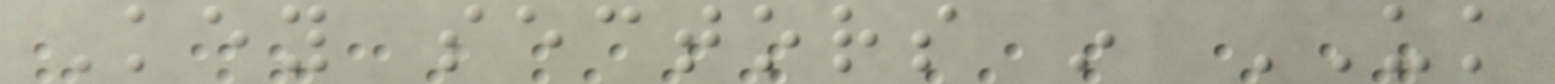Key sectors in UK
